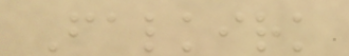Falkirk
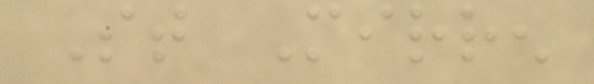St Mirren
